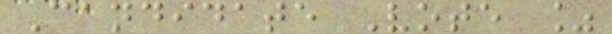Candidate Vote %
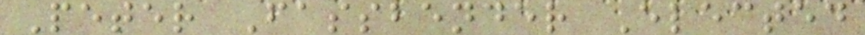Peter Fassbender Elected
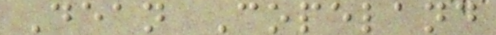Dean Copeland
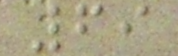69
